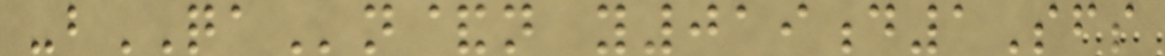-bQAn&n y019d1Sfs
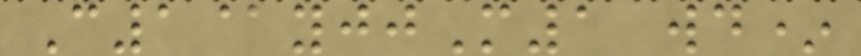C1@yjjM1 wd*
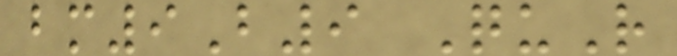bm9B9 QuR
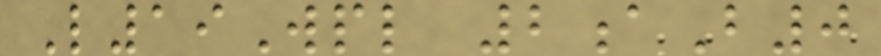L19Wpl 2aB0
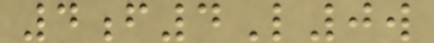4f4L0w
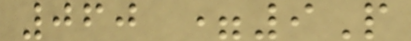060 =9P
